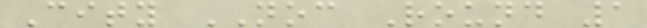City NOC Round 1
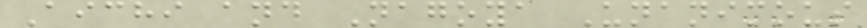Aichi and Nagoya Unanimous
